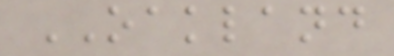OAKLAND
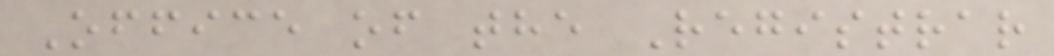Office of the Registrar
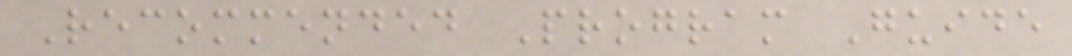Recommended Program Guide
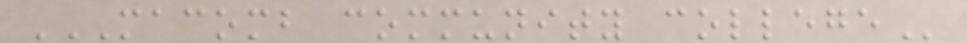MACOMB COMMUNITY COLLEGE
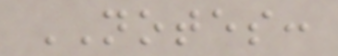NOTES:
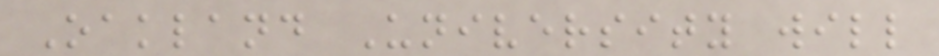Oakland University will
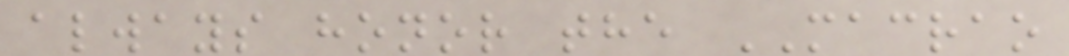always honor the MACRAO
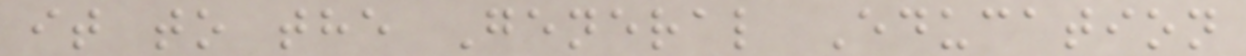it to the General Education
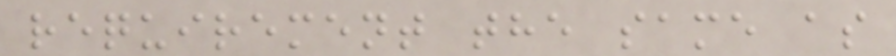requirement the same as
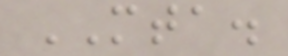MTA.
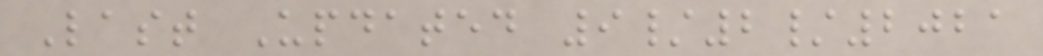Last Updated 9/2/2021
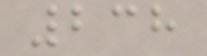238
